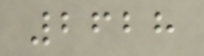2628
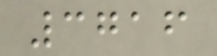3716
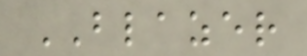BLAZER
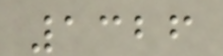1326
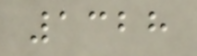1328
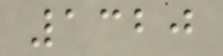1320
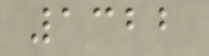1322
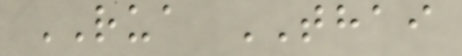RUA THAI
